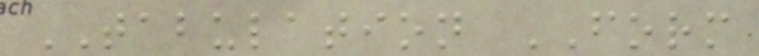TABULATION FORM
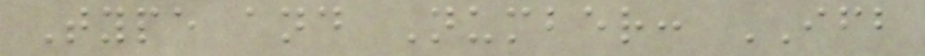Type and Number: IFB
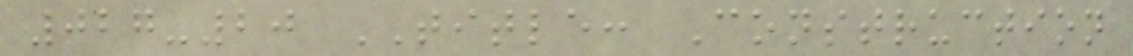027-20 TITLE: Construction
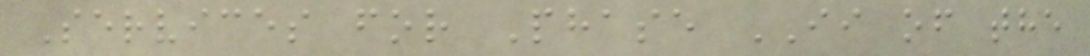Services for Phase II of the
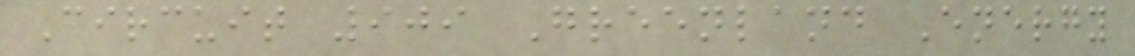Circuit 909 Greenland Energy
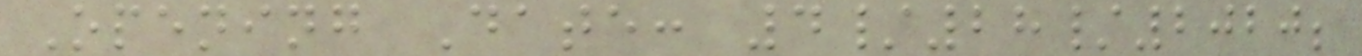Opening Date: 4/28/2020;
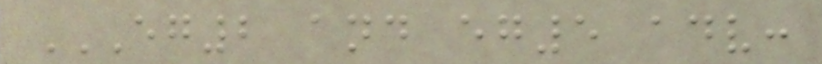EG2 AND EG5 ADV:
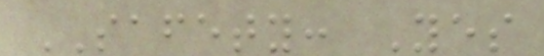SAFETY: Yes
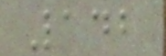142
